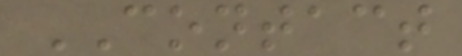CONTACT
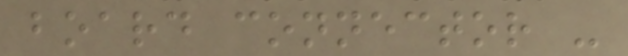board connector -
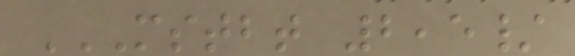MSTBT 2,5/
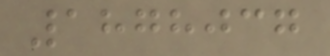1878037
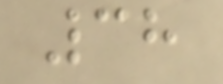38
